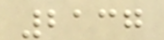2137
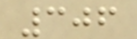306
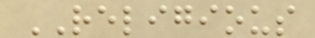RELIGIOUS
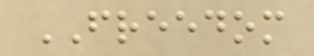FREEDOM
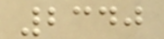2340
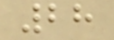28
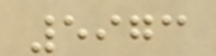5973
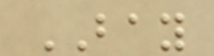BAY
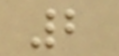2
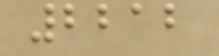2212
